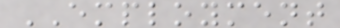EMPLOYMENT
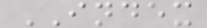INDEX
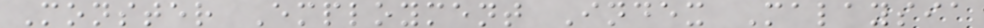Monster Employment Index Malaysia
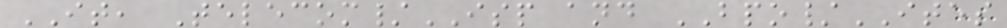IT, Telecom/ISP and BPO/ITES
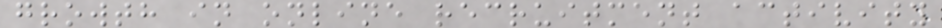growth in online recruitment activity
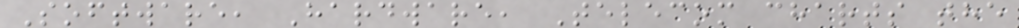Software, Hardware, Telecom charts the
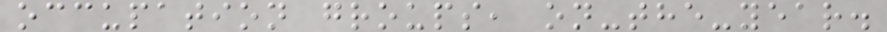occupation groups, on-the-year.
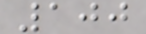100
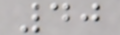40
